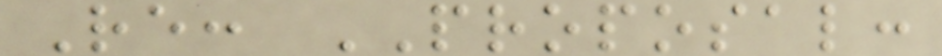Re: PROPOSAL:
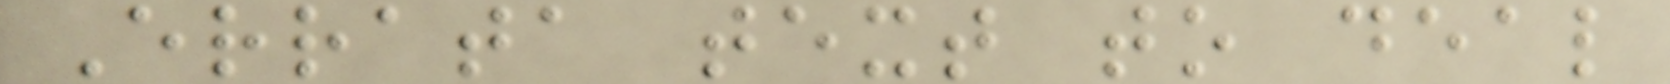Errata text to deal
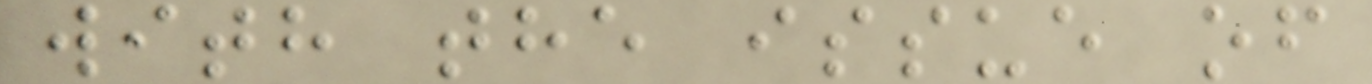with the issue of
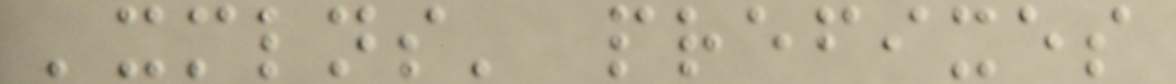'xmlns' prefixes
